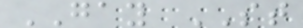GAY ST
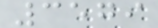3579
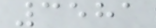3581
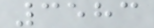3583
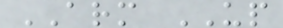ARM UP
